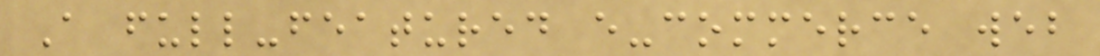A full-featured e-commerce web
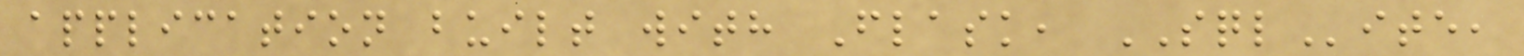application built with Flask, SQLite,
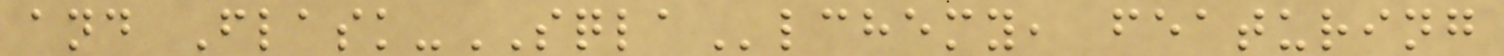and Flask-SQLAlchemy, featuring
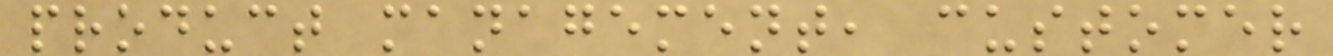product management, customer
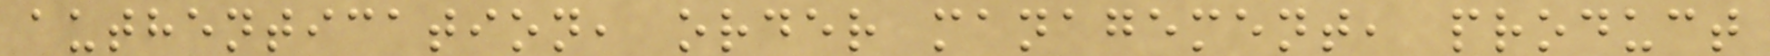authentication, order management, product
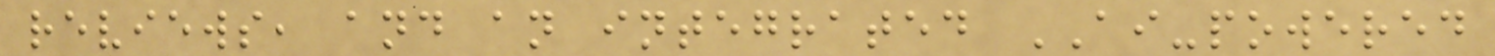reviews, and an integrated AI-powered
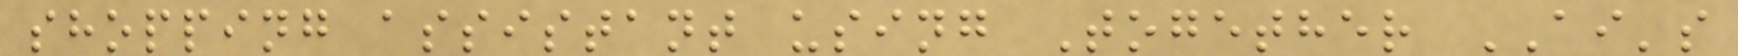shopping assistant using Together AI's
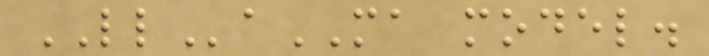LLaMA model.
